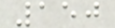150
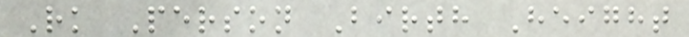Rk Person Birth Height
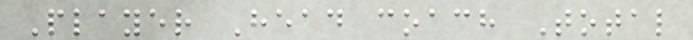Player Head coach Total
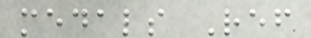medals Ref
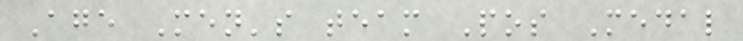Age Men's team Pos Medal
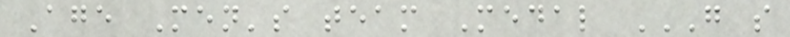Age Men's team Medal G S
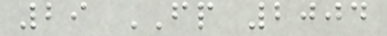29 FP 2004
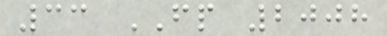33 FP 2008
